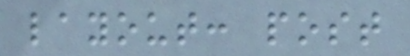layout: post
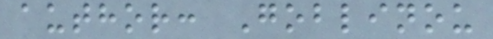author: Goblinou
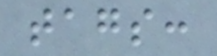tags:
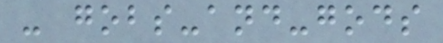- gobs-and-gods
